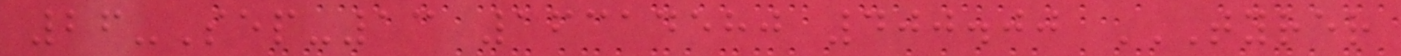26-Sep-13 16314580 400.00 TYRER
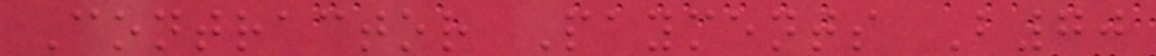Contractor Payments B70
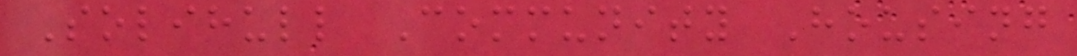Solihull Community Housing
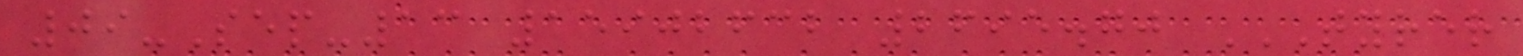09-Sep-13 15902632 2695.70 TYRER
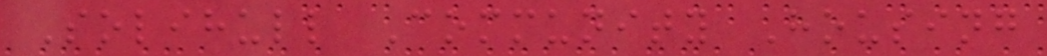Solihull Community Housing
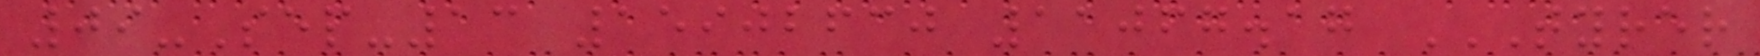09-Sep-13 15902630 11067.17 TYRER
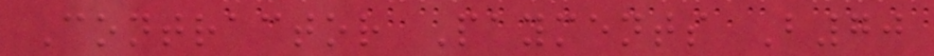Contractor Payments B70
